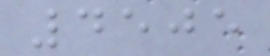4505
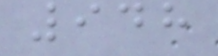948
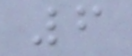6
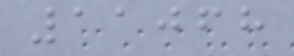11068
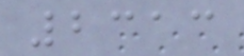2313
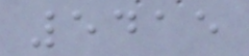5415
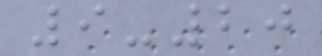9-20
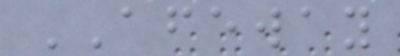AFEWAY
